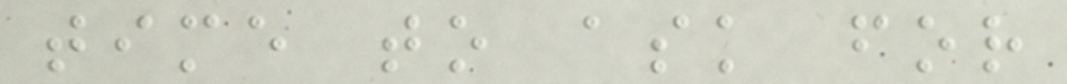time to ask for
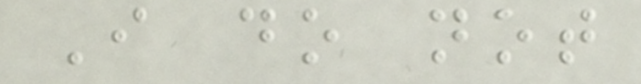I do not
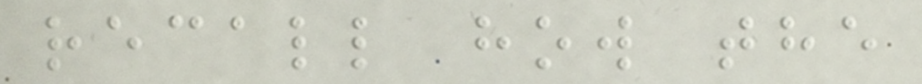recall how the
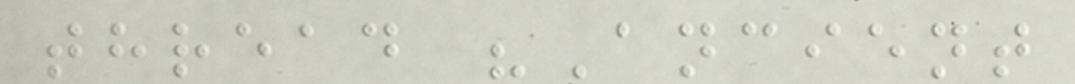thread "Ancient
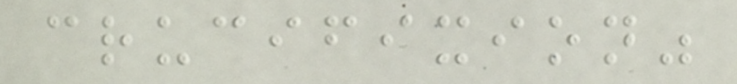crucifixion"
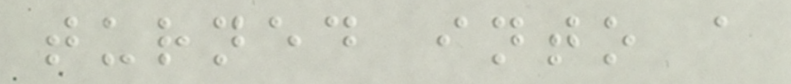turned into a
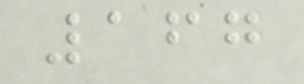167
